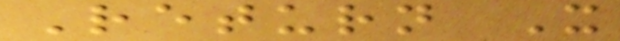Return It
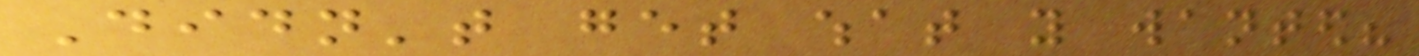Didn't get what you wanted?
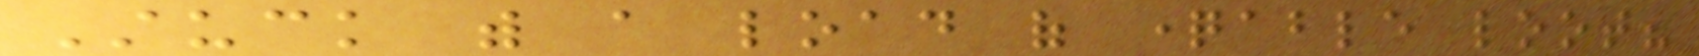Stuck with a load of questionable loot?
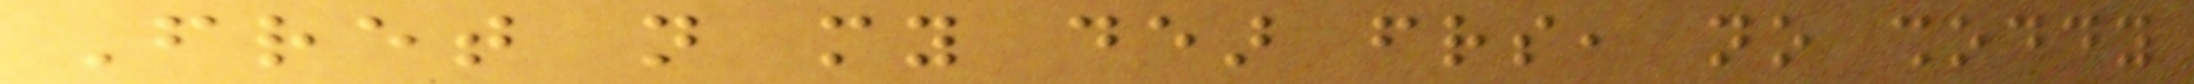Fret not my dear friends, no shoddy
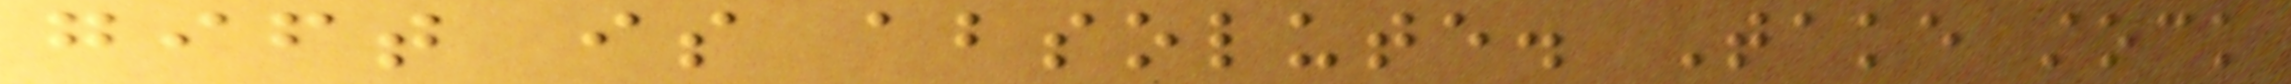gift is absolute. Take stock
